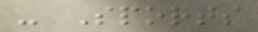- Sports
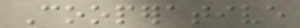Cooperative
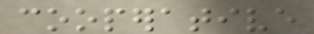cooperative
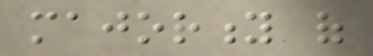majority of
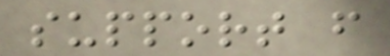support from
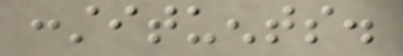constituents.
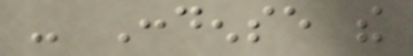- Condense the
